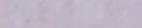12
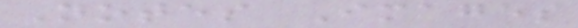Notes Images
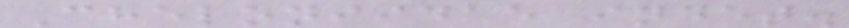Cheloniidae indet.
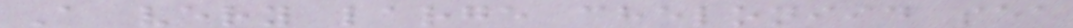A very large cheloniid sea
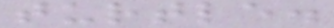turtle.
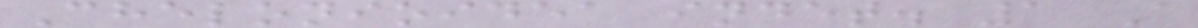Chelonioidea indet. 1 A
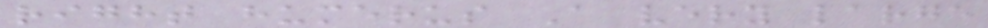right humerus A very large
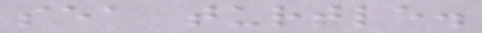sea turtle.
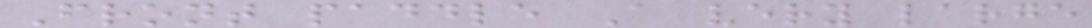Front paddle A very large
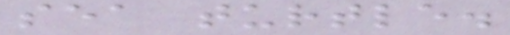sea turtle.
